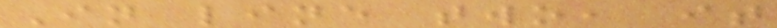In line two, it
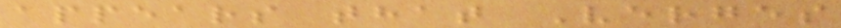appears that Verges
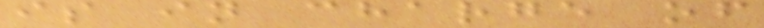is in charge of
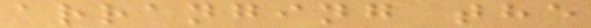arranging the
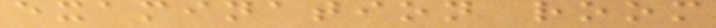examination room
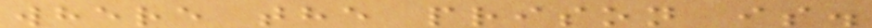where the prison is.
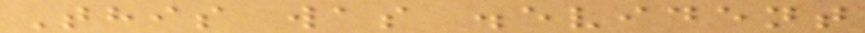This was .evident
